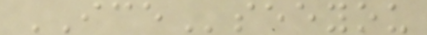ICEseeyou
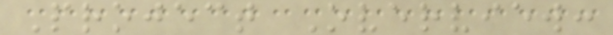Project Overview:
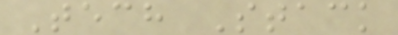Tech Stack
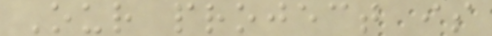Our project is
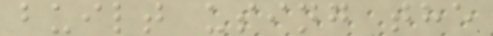built using the
